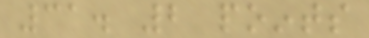31. 2 points
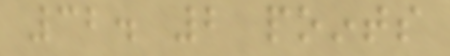32. 2 points
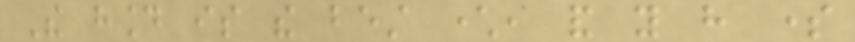The hound is the best character, and you have some
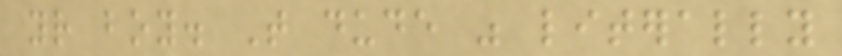your boy. That dude was literally
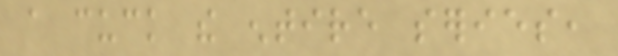a cuck the entire series,
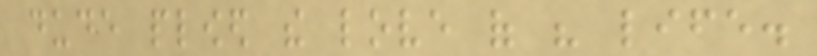dude plowed the love of his life.
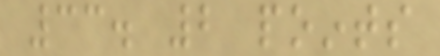33. 2 points
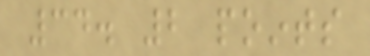34. 2 points
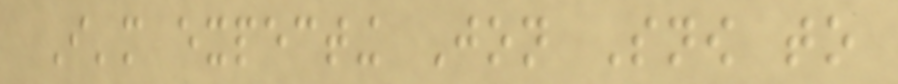I'm expecting Jon Snow to
